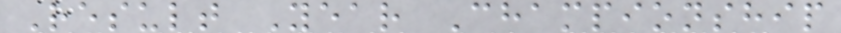Result Year Championship
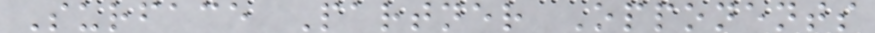Surface Partner Opponents
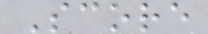Score
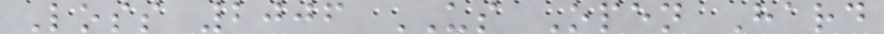Loss 2006 US Open Hard
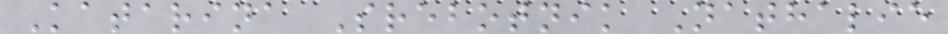Katarina Srebotnik Nathalie
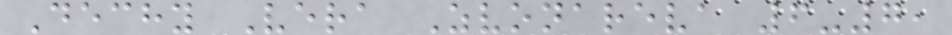Dechy Vera Zvonareva 6-7,
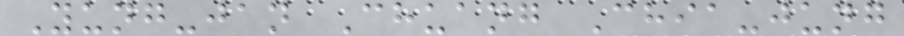Yung-jan Chuang Chia-jung
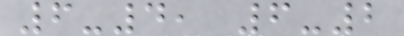6-4, 6-2
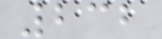232
